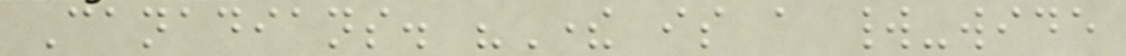Canadians. "There is a world-wide
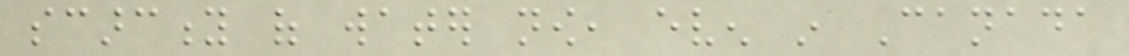scarcity of water now, even in Canada
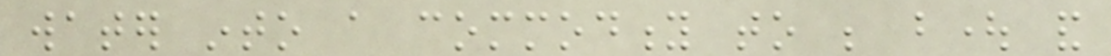water into a commodity to be bought and
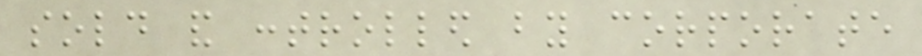sold and controlled by corporate
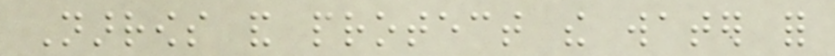Narrows and protect the water for
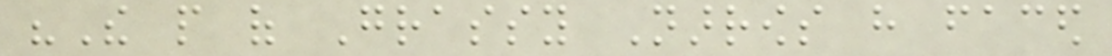"The people of Grassy Narrows have faced
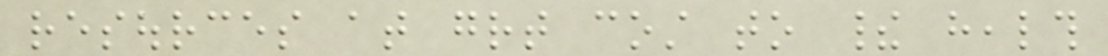resources at great cost to their health
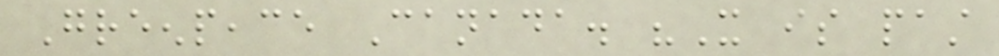Greenpeace Canada. "It is past
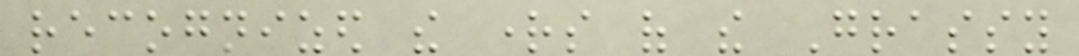recognized the rights of the Grassy
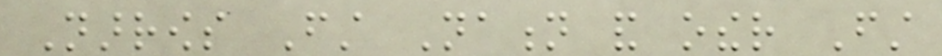Narrows First Nation and other First
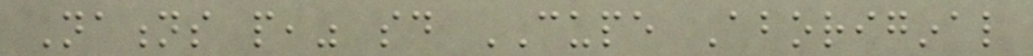Nations people," said CUPE Aboriginal
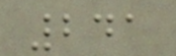241
